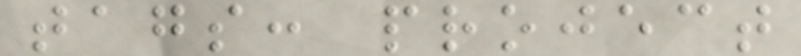tags: project
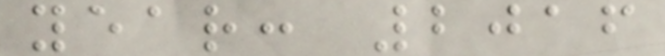year: 2016
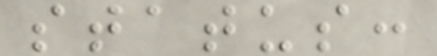status:
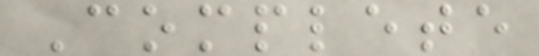Complete
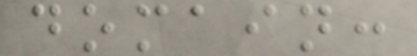domain:
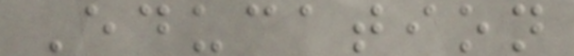Education
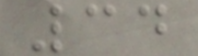34
